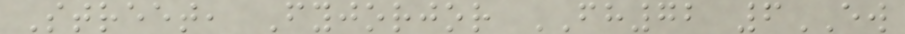Street, Fyjorjor FH72 6EW
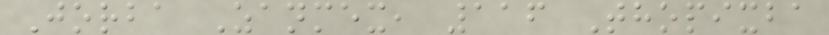Jorba Zanmex, 116 Thopixba
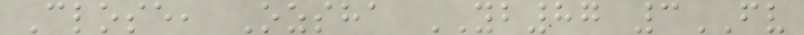Close, Ozsha YB87 3FV
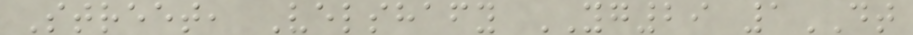Street, Velshafy YG29 1DT
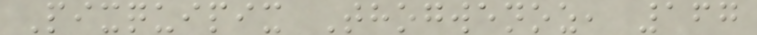Pixquipix Thogwenoz, 167
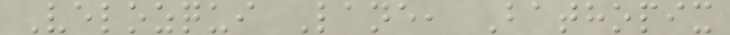Velozqui Lane, Bathopix
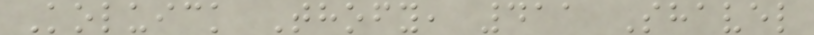Koluick Thofy, 411 Shavel
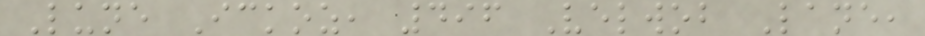Lune Ickoz, 496 Velwob Lane,
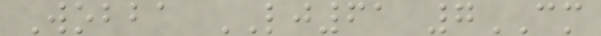Wobba LJ61 7CM
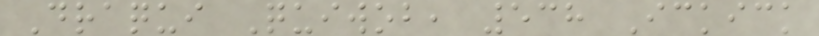Draqui Quiwob, 538 Ickick
